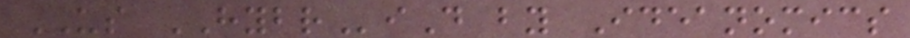US HYBRiD by Ideanomics
